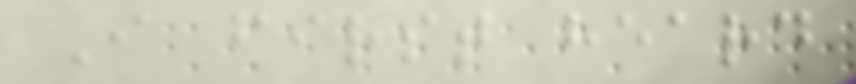I first heard
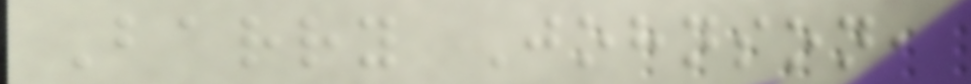Barry Johnson,
